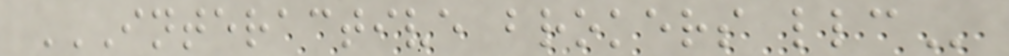INTERACTIVE BROKERS LLC
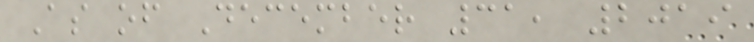As of December 31, 2019
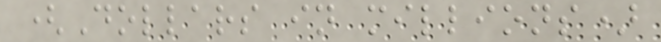(Dollars in millions)
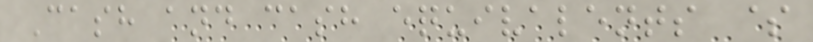Cash and cash equivalents $
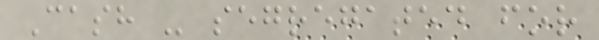Cash - segregated for
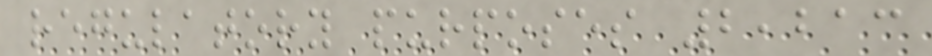regulatory purposes 2,213
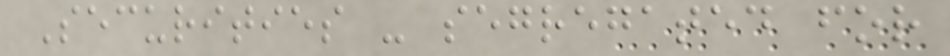Securities - segregated for
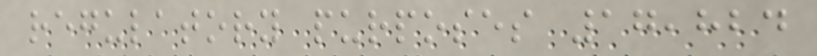regulatory purposes 17,824
